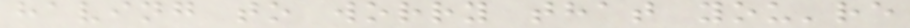having to worry that you're
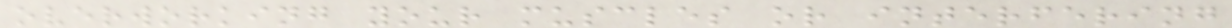overworking your muscles or interfering
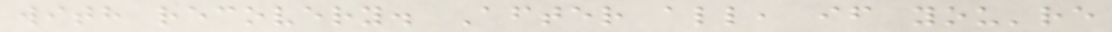with recovery. After all, if you're
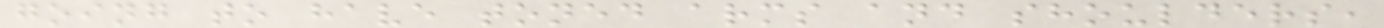going to have toned arms and shoulders,
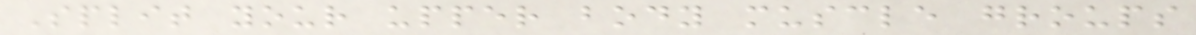Split your upper body muscle groups
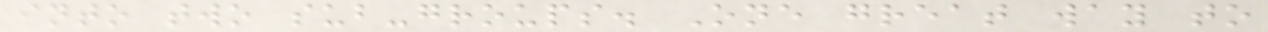into two sub-groups. One great way to
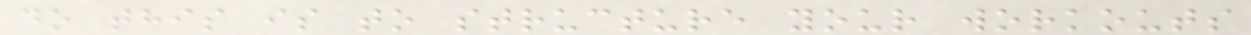do this is to structure your workouts
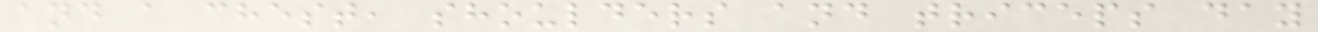and a chest, shoulders and triceps day
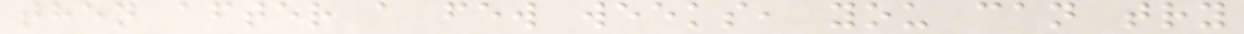then after a few weeks, you can try
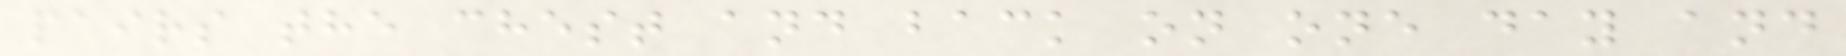pairs the chest and back on one day and
